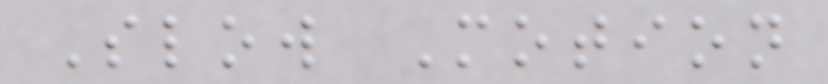Slow Motion
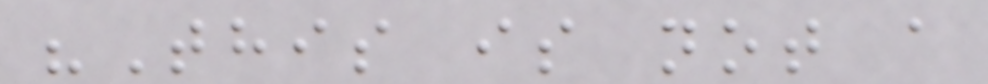"This is not a
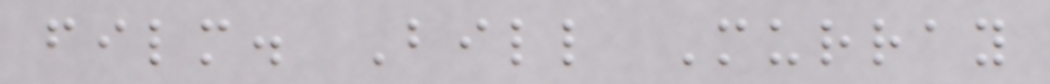film. Bill Murray
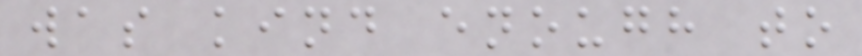was kind enough to
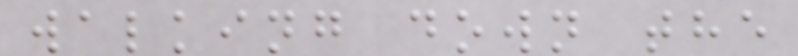walking down the
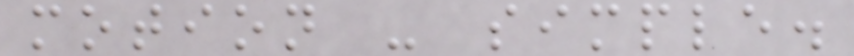motion - simple.
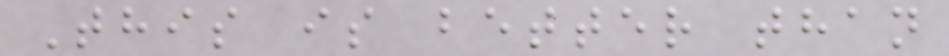This is better than
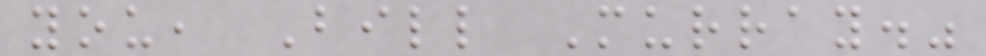you, Bill Murray."
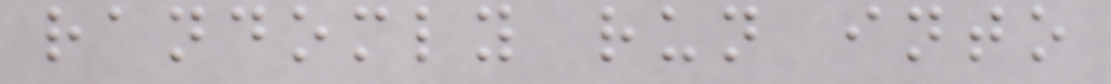randomly run into
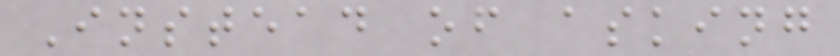Instead of asking
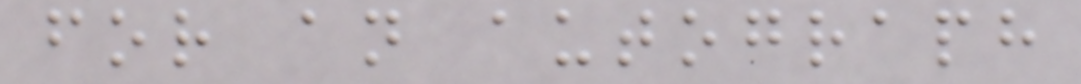for an autograph
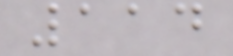114
